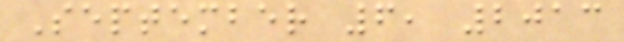September 6, 2013
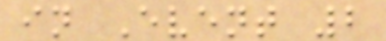in Event 2
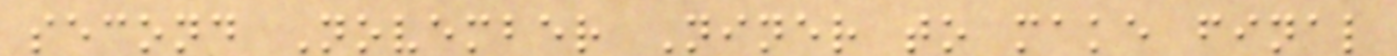second November Niner to make final
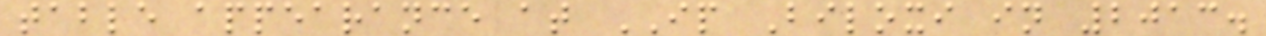table appearance at IP Biloxi in 2013.
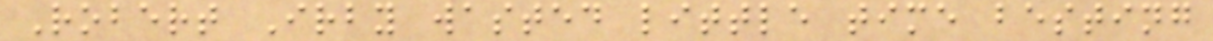Robert Irby wasted little time besting
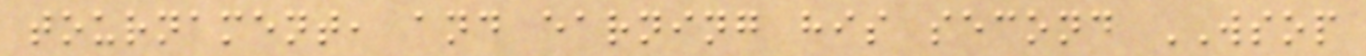tournament, and earning his second WSOP
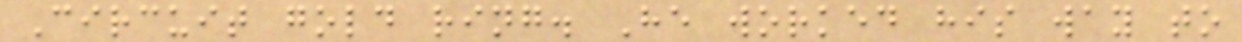Circuit gold ring. He worked his way to
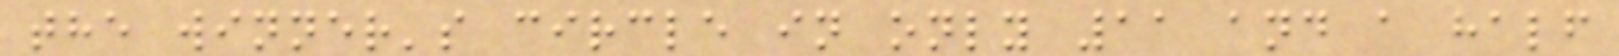the winner's circle in only 11 and a half
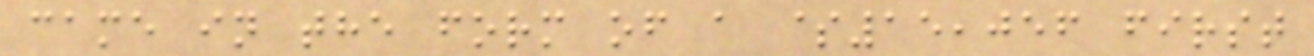came in the form of a $15,056 first
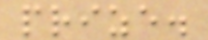prize.
